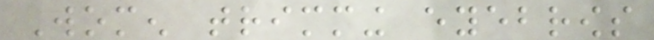Women trimming eyebrows
